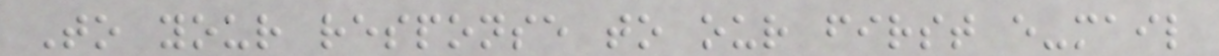To your response to our first e-mail
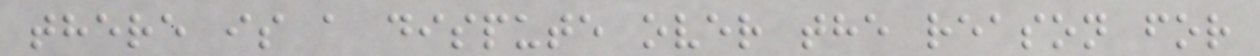there is a dispute over the reason for
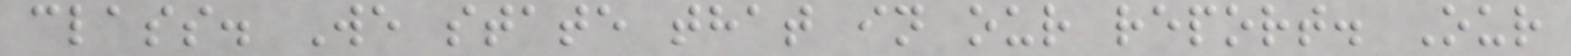class. We state that in our report. Our
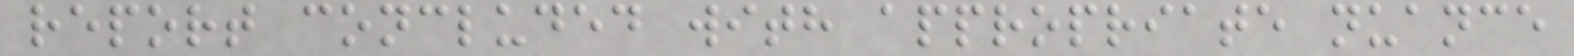report concluded with appropriate nuance
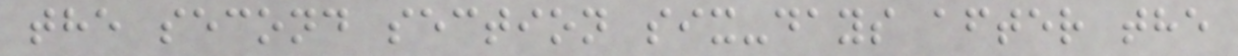the second section six-days after the
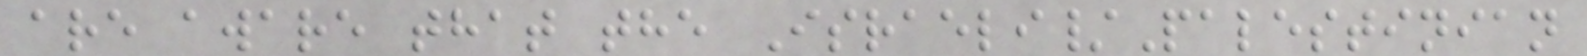are aware that the Israeli/Palestinian
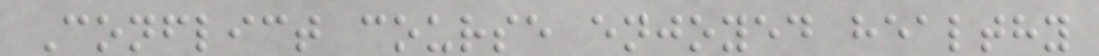Conflict course enjoyed healthy
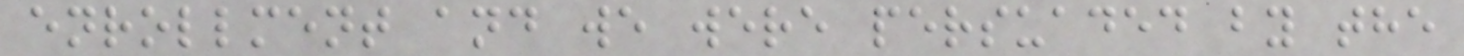enrollment and we were persuaded by the
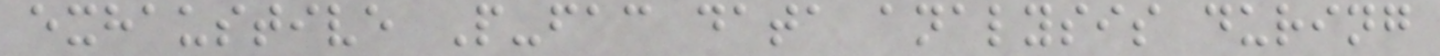exhaustive P-fac data analysis during
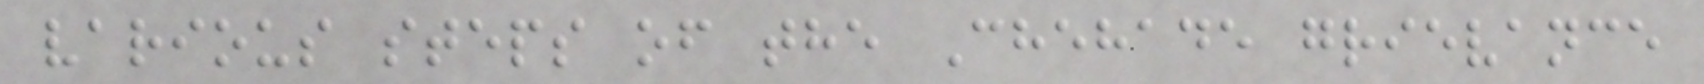various steps of the Chehade grievance
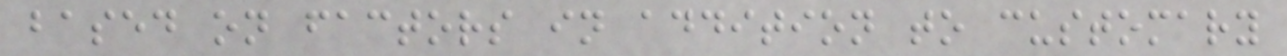based on factors in addition to customary
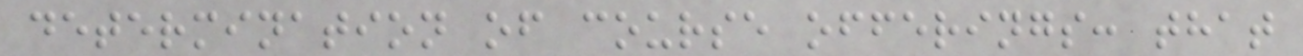determination of course offerings: that
